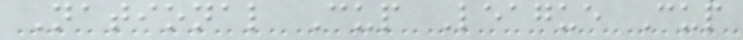National Cup League Cup
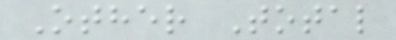Other Total
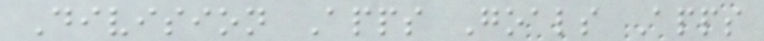Division Apps Goals Apps
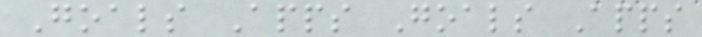Goals Apps Goals Apps
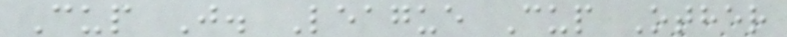Cup J. League Cup Other
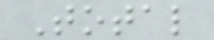Total
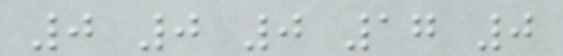0 0 0 17 0
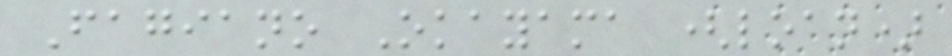Fagiano Okayama (loan)
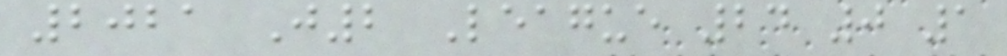2021 J2 League 24 0 1
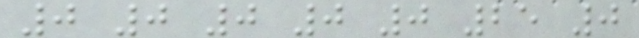0 0 0 0 0 25 0
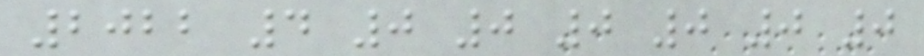2022 4 0 0 0 0 0 0
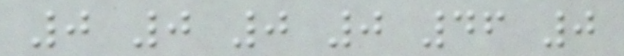0 0 0 0 46 0
